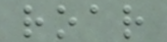roar
